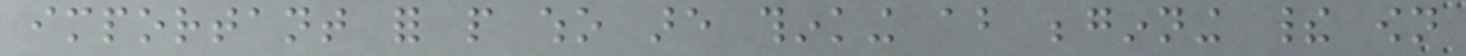important for people who are thinking about beginning their own
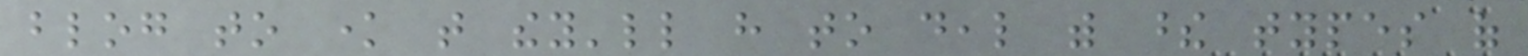blog to know that they'll have to deal with these types of
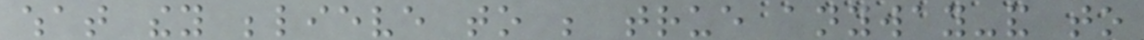what they believe to be true anyway-and to
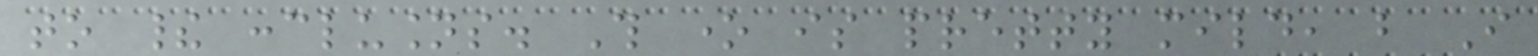to their conclusions. This one is pretty mild, but I
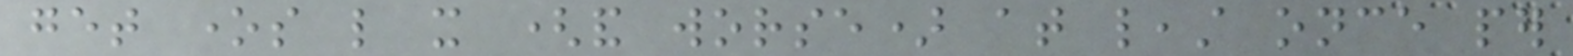get ones like it (and worse) at least once per
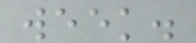week.
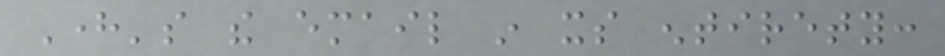Here's the email in its entirety:
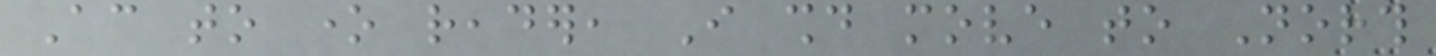According to one reader, I should move to North
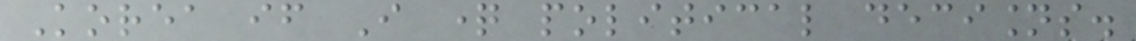Korea if I question political decisions.
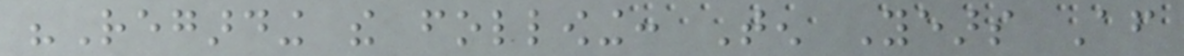"Regarding the following: Ten Years After
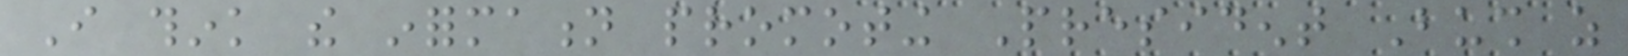I think the information promoting President Bush as
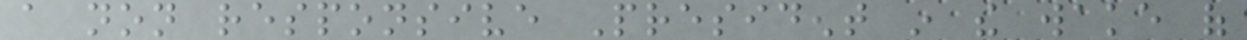a non responsive President in the wake of
